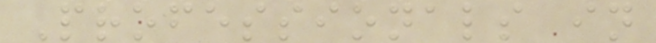Professionals in
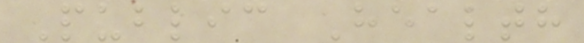Public Health
